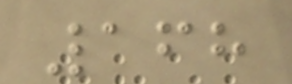168
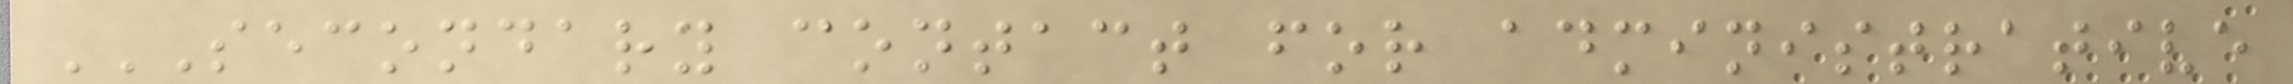SECONDARY CONTACT FOR ADMINISTRATIVE
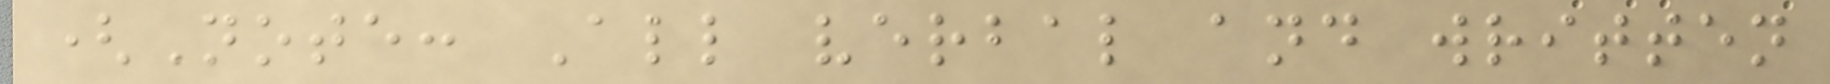(Note: All verbal and written
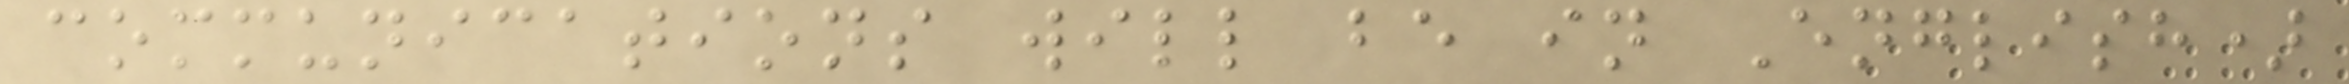communications will be in English)
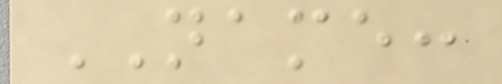NAME:
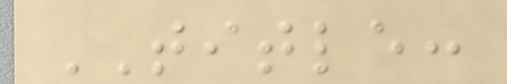TITLE:
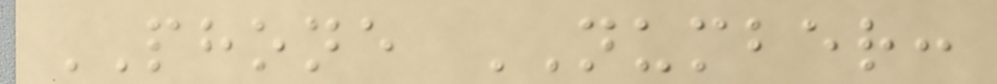PHONE NUMBER:
